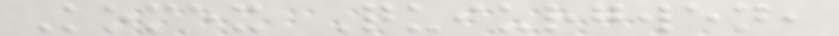Komex Quiurgwen,
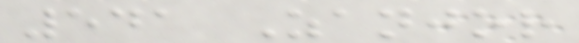541 Zanjor
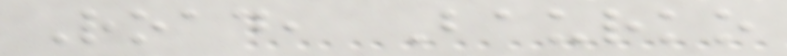Road, Baurko
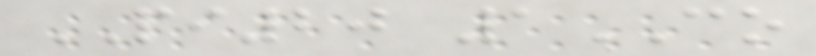PI20 1CO
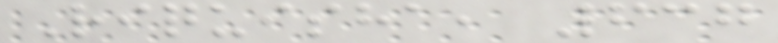Riquisha, 637
